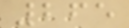265
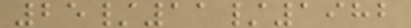25/11/1982
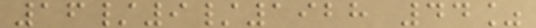16/9/1928 44%
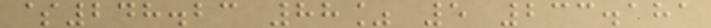$248.23 88% 5 233.181
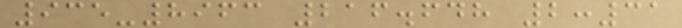935-8963 216.648 2:31
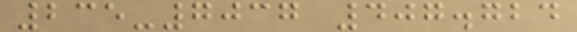235-7037 407.724
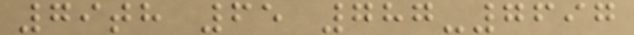79th 65 787-7697
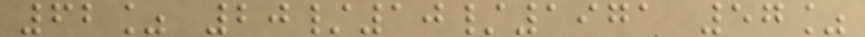62% 20/10/1971 57%
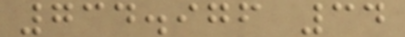734.976 34
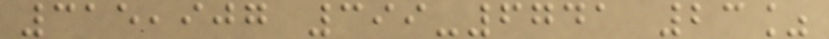315,907 399-6741 23%
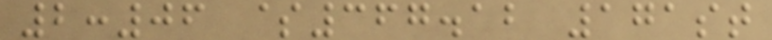2:06 $367.12 171st
